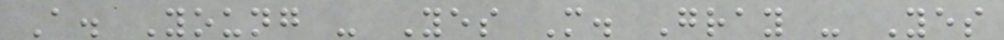A. Young - Yes M. Gray - Yes
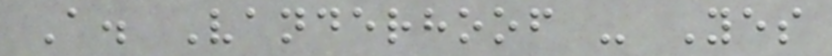A. Vanderhoof - Yes
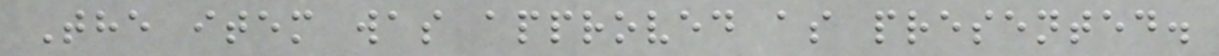The item was approved as presented.
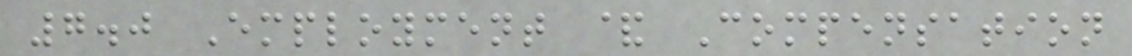7.0 Employment & Compensation
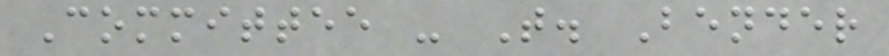Committee - T. Bender
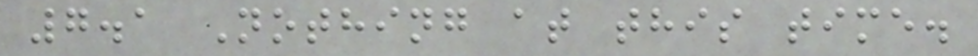7.1 Nothing at this time.
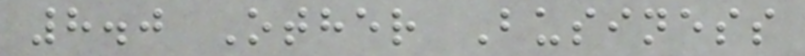8.0 Other Business
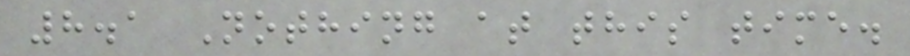8.1 Nothing at this time.
